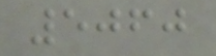5060
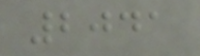2041
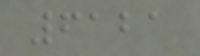6121
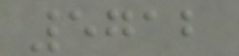5712
